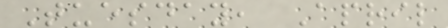Tuesday, April
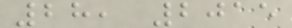28, 2015
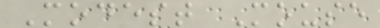Modest Mouse
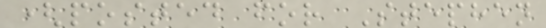(posted for Stephen
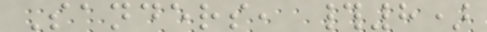Sanders, #8)
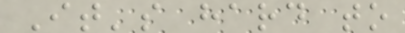It's hard to
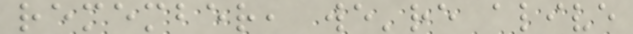remember, we're alive
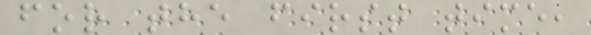for the first time,
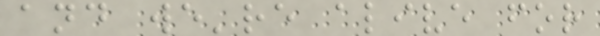and we're alive for
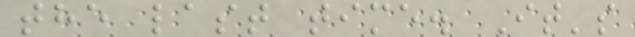the last time. It's
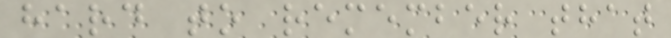hard to remember that
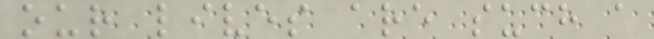our lives are such a
